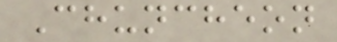Chuncheon
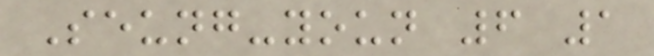Seung-youn 6 1
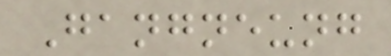Gangneung
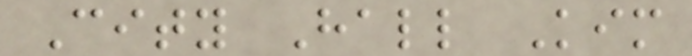City Hall Kim
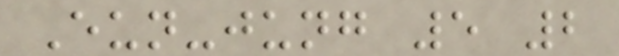Eun-jung 5 2
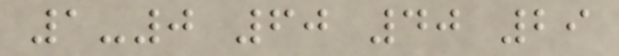1-0 60 40 29
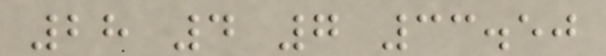28 4 7 33.50
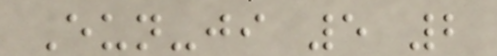Eun-ji 5 2
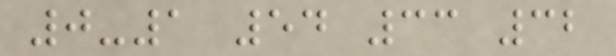0-1 54 33 32
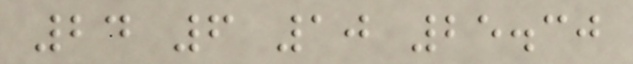24 6 10 25.30
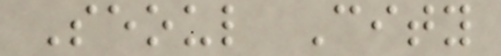Seoul City
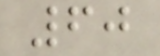60
